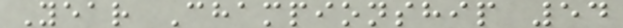Year Championship 54
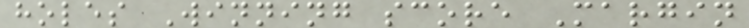holes Winning score Margin
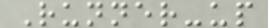Runner-up
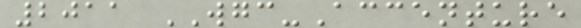2011 WGC-Accenture
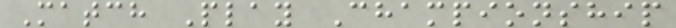Match Play Championship
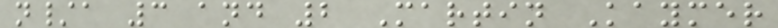n/a 3 and 2 Martin Kaymer
